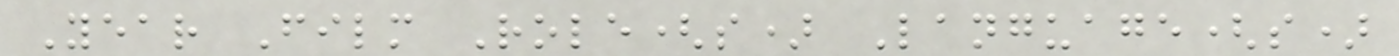Year Film Role(s) Language(s)
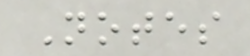Notes
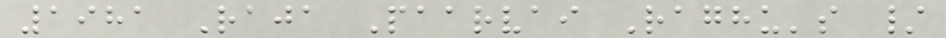1981 Raja Paarvai Raghu's /
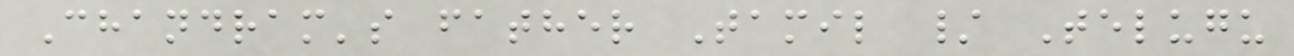Chandram's father Tamil / Telugu
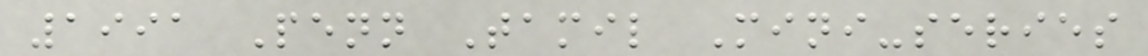1991 Penn Tamil Mini-series
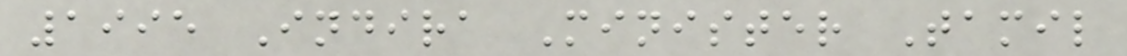1995 Indira Minister Tamil
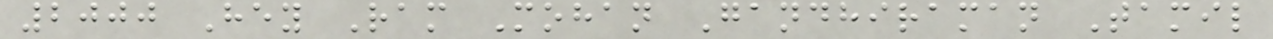2000 Hey Ram Mohan Gandhiraman Tamil
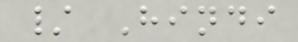/ Hindi
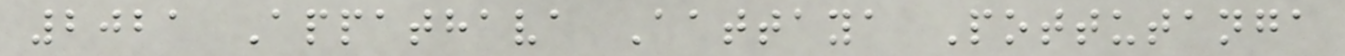2021 Appathava Aattaya Pottutanga
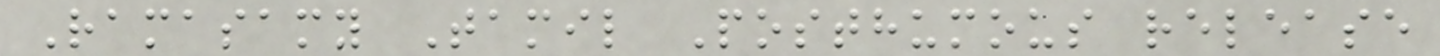Ramasamy Tamil Posthumous release
